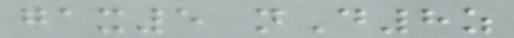gax5 nD8z
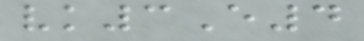vk3E4
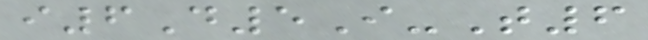i6D5I-T6
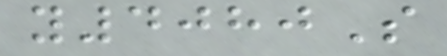y4080S
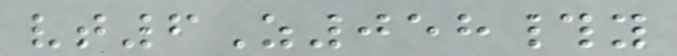vt6Z058#y
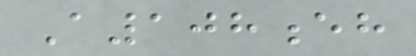A108eh
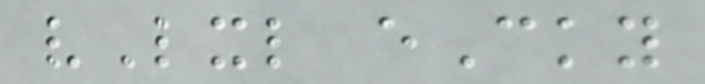vLxl eCky
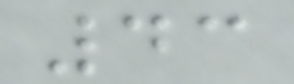43
